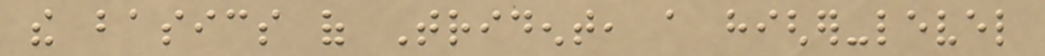the basics of Trident, a higher-level
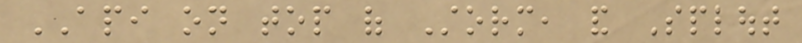API on top of Storm, and Splout
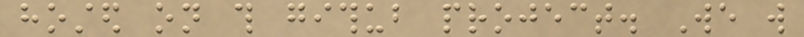hosted on this github project. We will
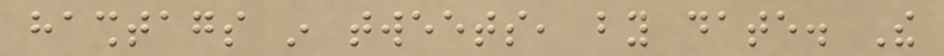hashtags in tweets, by date. The
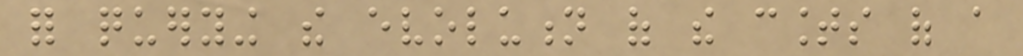for querying the evolution of the counts of a
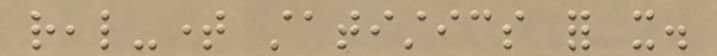real-time statistics for it.
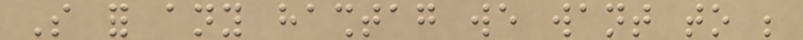So for any hashtag we want to be
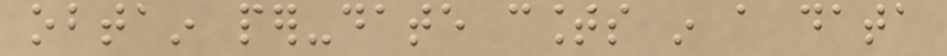obtain per-date counts in a data
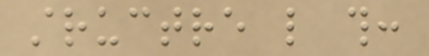structre like this:
